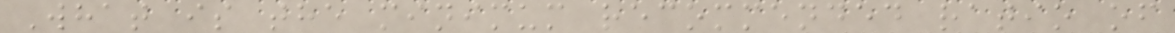What is the minimum recommended ratio of
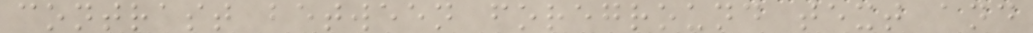contrast between foreground text and
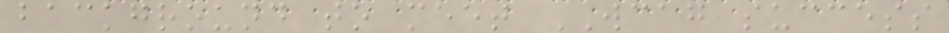background to meet WCAG success
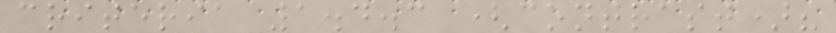criteria 1.4.3 (contrast)?
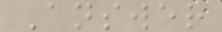Answer
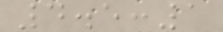4.5:1
